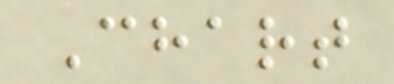Chart
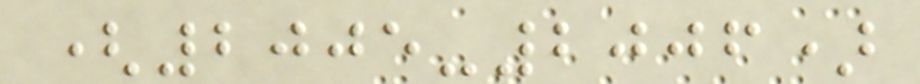(2005-2006)
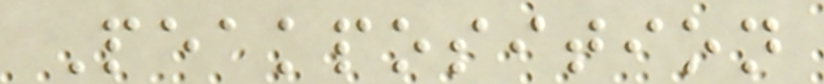Peakposition
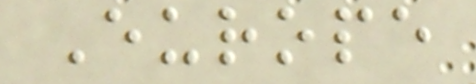Europe
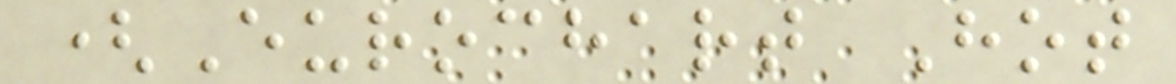(Eurochart Hot
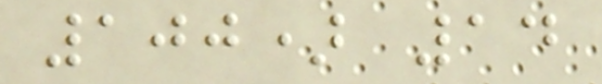100) 14
